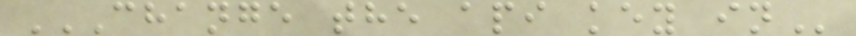CHANGE THE API KEY IN
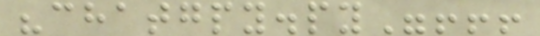"chatgpy.py"!!!
